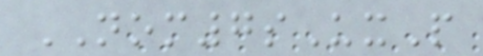NOM7sUxP
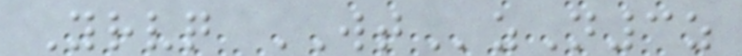Yrvq WTzN3z
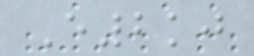E2kj
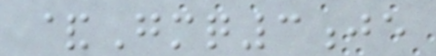&Gmq3je
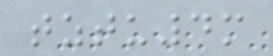tztu4m
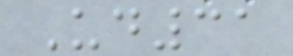Ud31
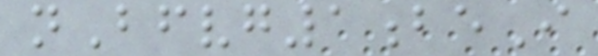nBfvg1beI
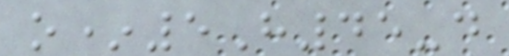o*5H45-d
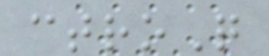ctroQ
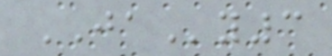JAy3
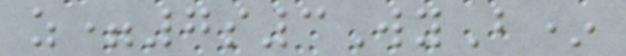z=7s3WyB*
